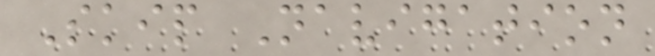Skip Navigation
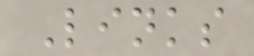Links
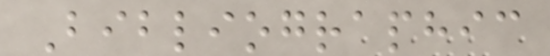Bibliographic
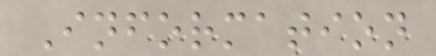Information
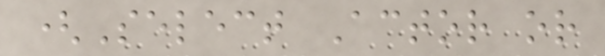(Select Actor or
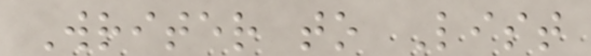Writer to List
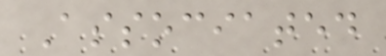Associated
